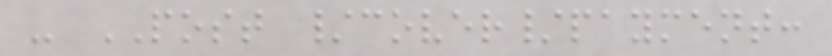- POST /cover/payment:
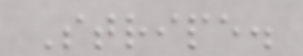Stripe.
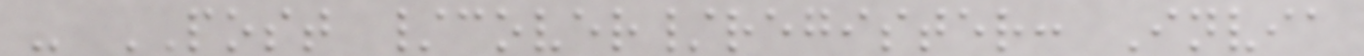- POST /cover/register: Invia
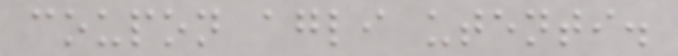coupon agli utenti.
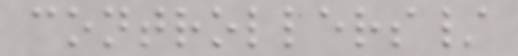controllers/
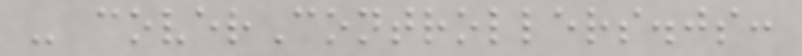- coverControllers.js:
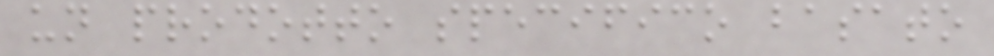un prodotto specifico basato
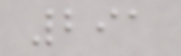291
